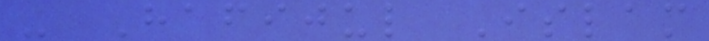- Hafijul Islam
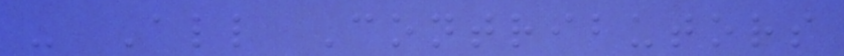- All Contributors
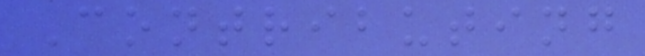Contributing
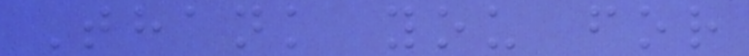Thank you for
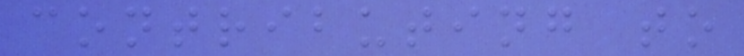contributing to
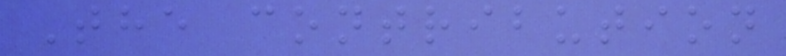The contribution
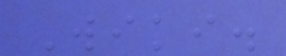Wiki.
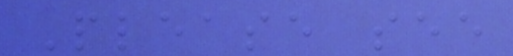Please see
